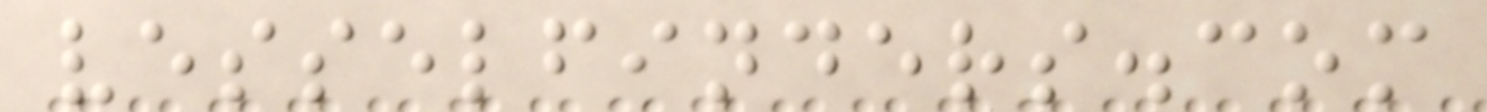vesselfinders.com
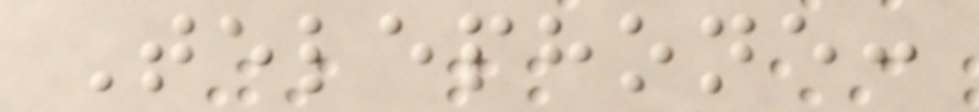Telephone:
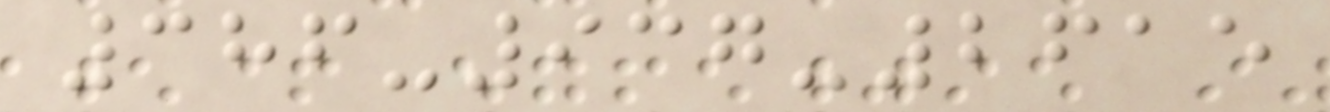386-937-2615
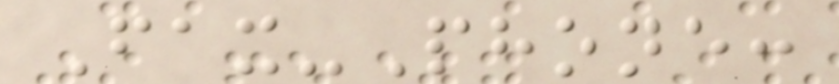Fax-Phone:
